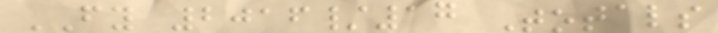FY 2016/17 Totals
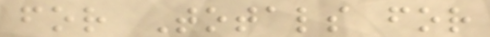for Totals for
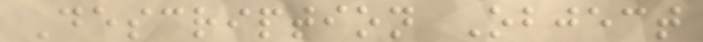Description Object
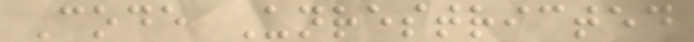Code Unrestricted
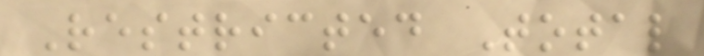Restricted Total
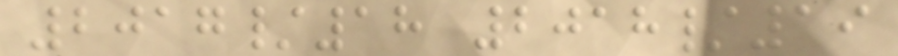2017/18 2018/19
